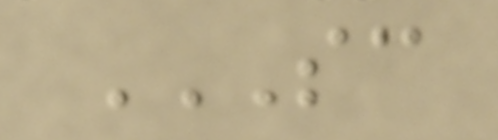SC
